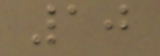10
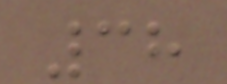38
